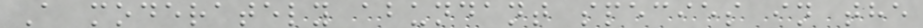A moderately abundant species in the
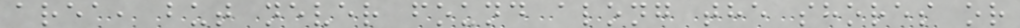area, but never found along the shores or
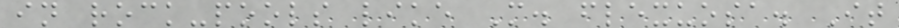in rock-pools like M. flexuosa. It
